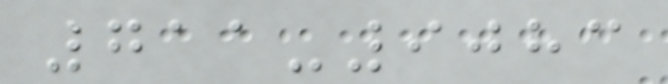711-9083
